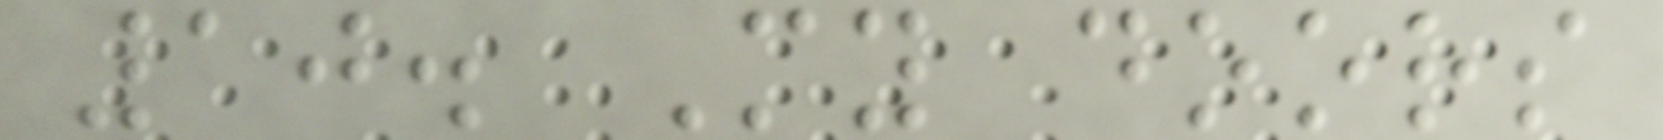10. My doors
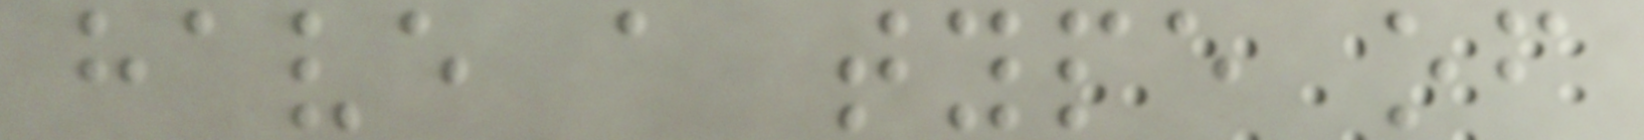have a type of
